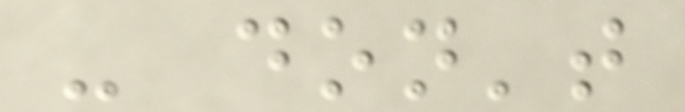- don't
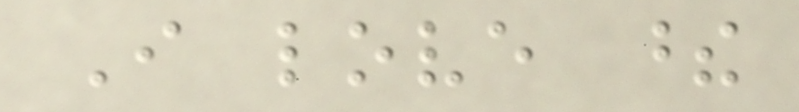I love these
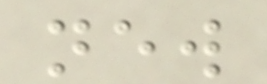new
